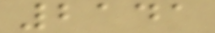2141
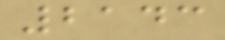2143
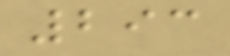293
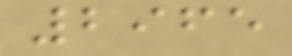2965
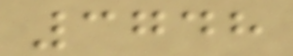3748
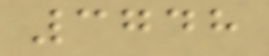3748
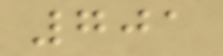701
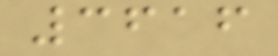3616
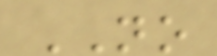NO
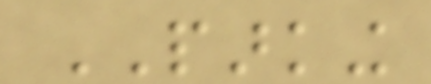PARKING
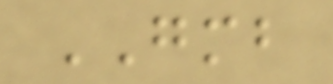GMB
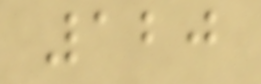120
